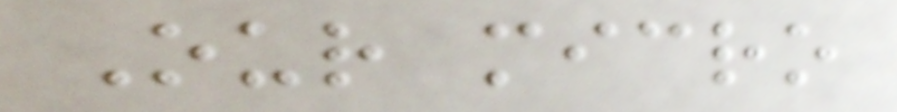Our micro
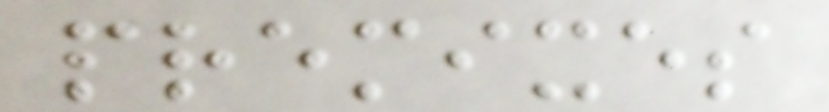premixes
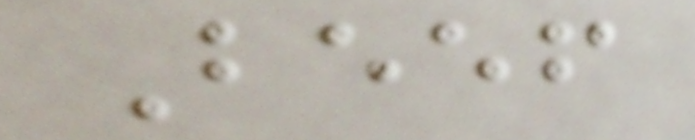Beef
